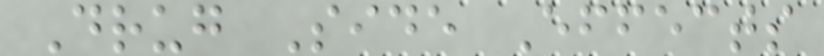Drug Side Effects
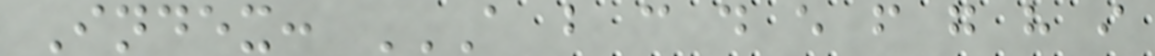Index: A B C D E F G H I
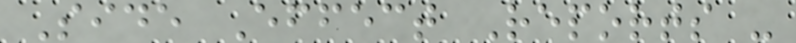Side Effect Reports -
